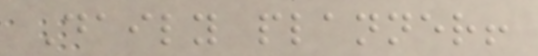Daily planner!
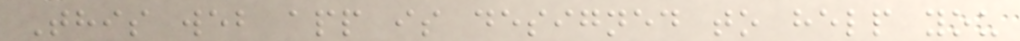This web app is designed to help you
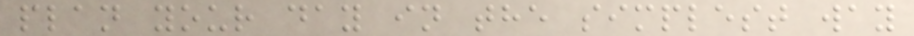plan your day in the simplest way
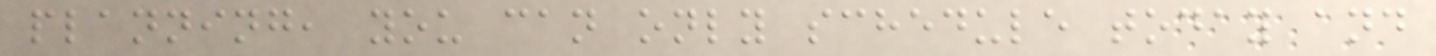planning, you can only schedule today and
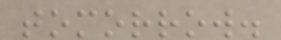tomorrow.
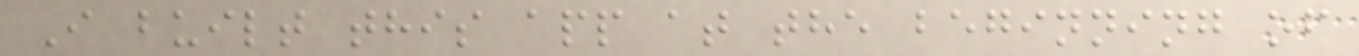I built this app at the beginning of
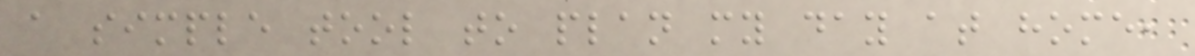a simple tool to plan my day at home,
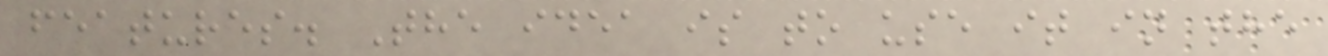features. The idea is to use it in the
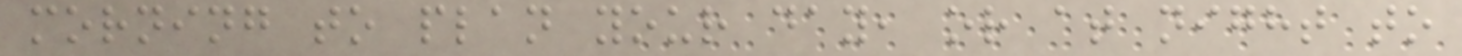morning to plan your day, or at night to
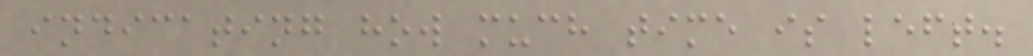indicating how much time is left.
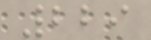229
